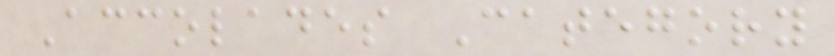Accolades Category
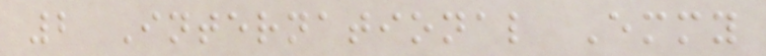2 International Emmy
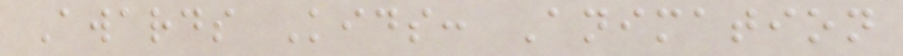Awards Kids: Animation
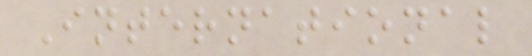International
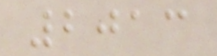2013
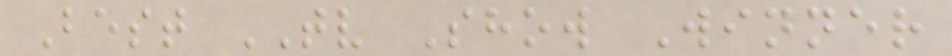Best TV Show Winner
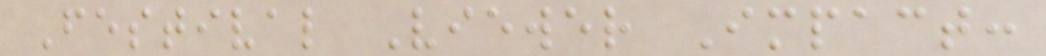Festival Viewer Impact:
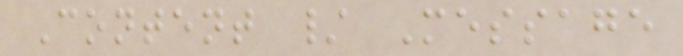Content / Message
